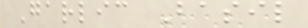Garlic Basil
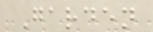Garden
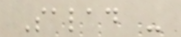Salad -
